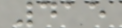415
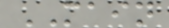MAIN
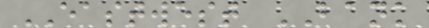EASTWEST BANK
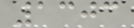1303
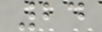24
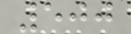500
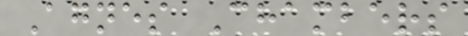Agnes Chambers
